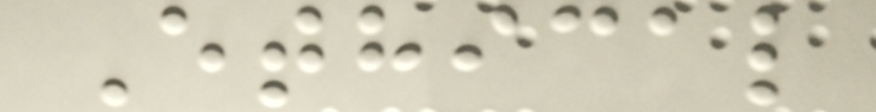Ethical
